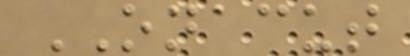ONACUT
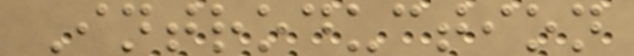Introduction
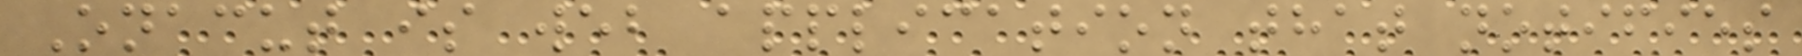Onacut is web application that notifies
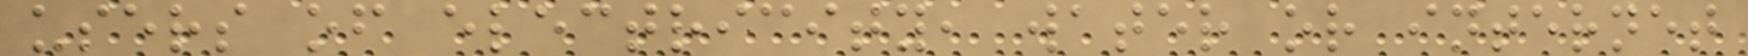users of electricity, water or internet
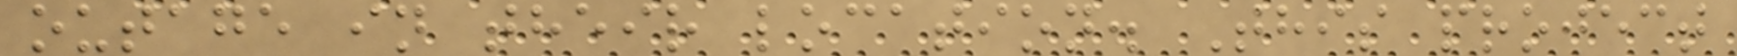outage in their location. This project
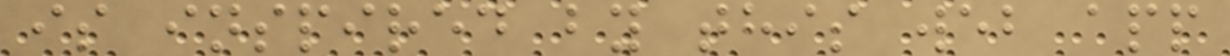is inspired by this web app
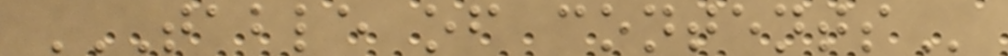TABLE OF CONTENTS
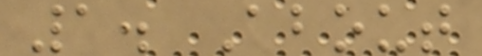1. About
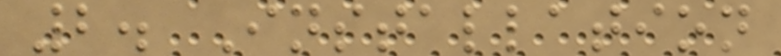2. Installation
